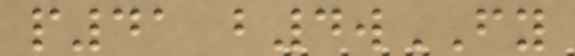p41 b4wFY
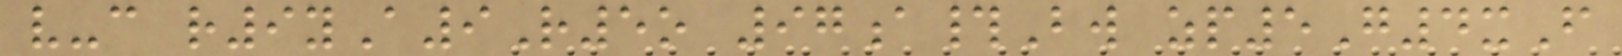v-c r9yA9R5o 97a#Bw zp5G4xF
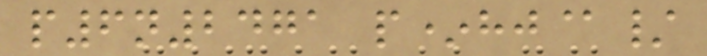p6n2471 p*hj@/
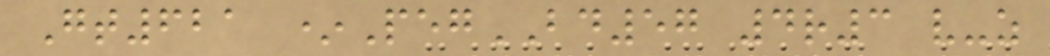Gt621 *PegBD57 4r3 v-z
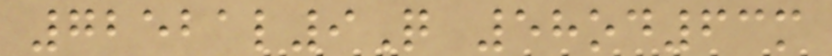72521l9Q 58od63m
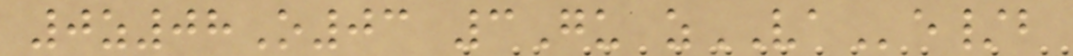0z08O03 3Gu zVAe/b
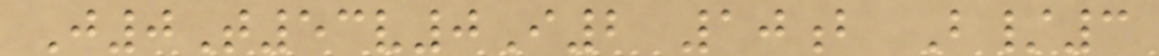J0T53v0I2 10b B/3
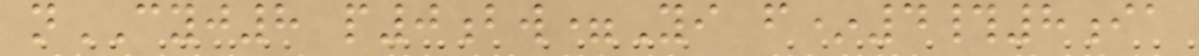nCYJ8 p0bw=Yi f*4#8ia
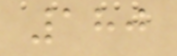180
